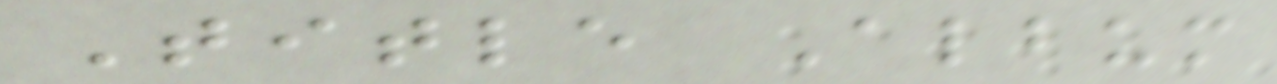Title Album
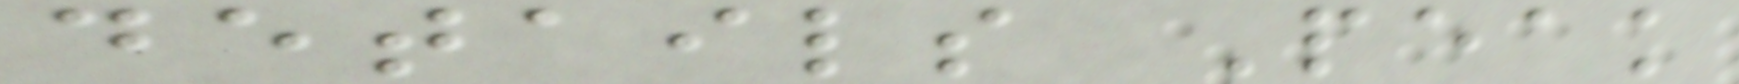details Peak
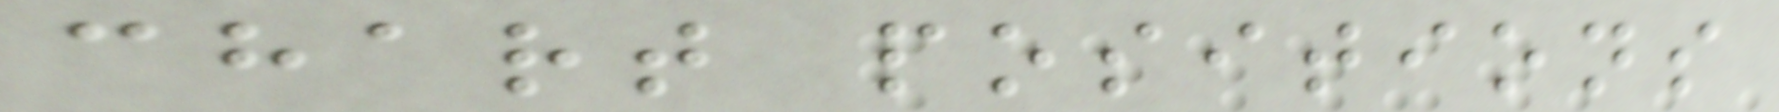chart positions
